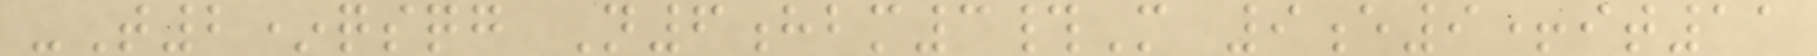-T2*qsqg N6hbm3#M 9e9+it11
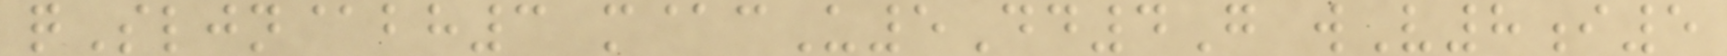qSljn@bh3 m@cU5Dd4G wV8i5
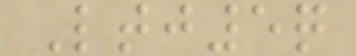Ltj5q
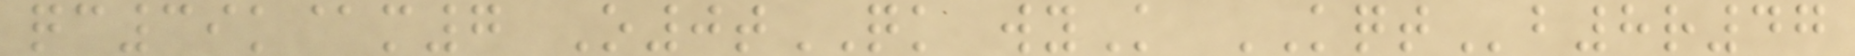qc39k@m7 O0tQK wyK KQTb8r47
